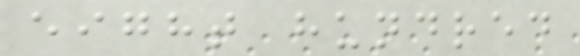eight hundred
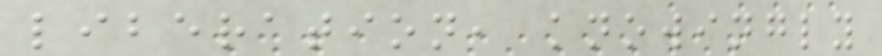liberation, knowingly
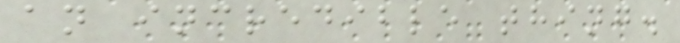an incredible thing.
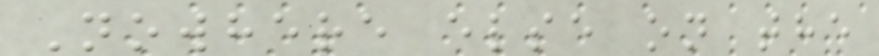Nowhere else on the
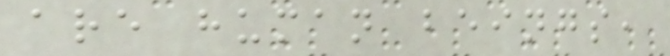are human beings,
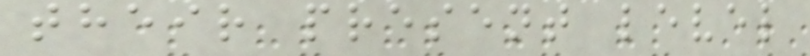their present level
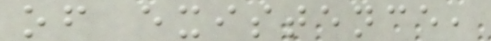of existence,
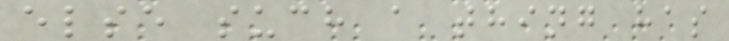else such a thing has
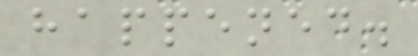happened.
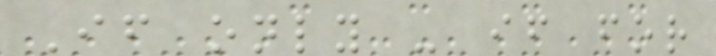If only - if for
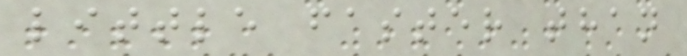little faster than
